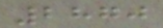2870
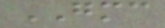GMC
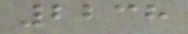2238
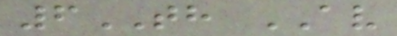6TH AV
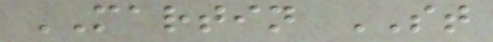MARTIN ST
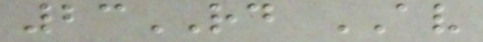23RD AV
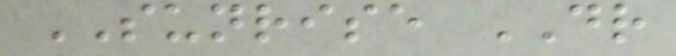SUNRISE DR
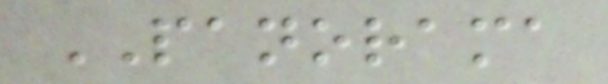PANORAMA
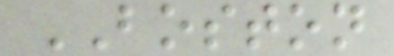BOSTON
